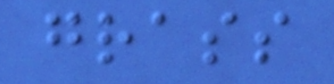grass
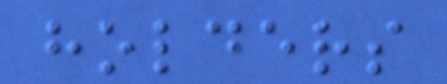holders
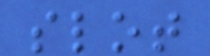slot
